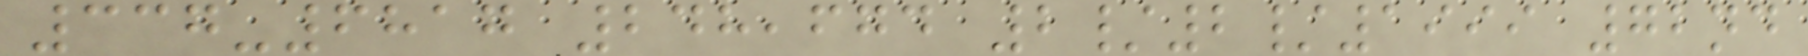337-6817 248,674 2/2/1999 72nd
